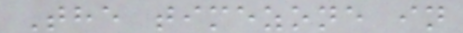The timezone in
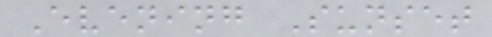Evening Sunset
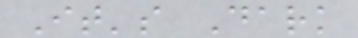It's Dark
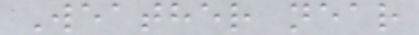Weather near
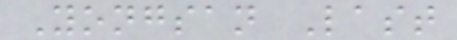Yongsan Last
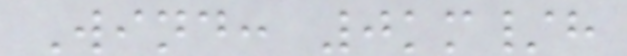Wind: 0km/h
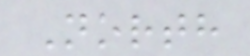North
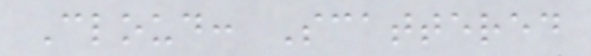Cloud: Scattered
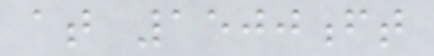at 1500ft
